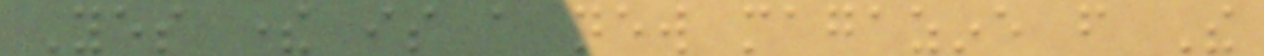Yes there is a new magazine from The
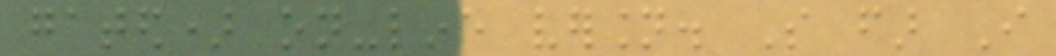gated) on-line version. So far I
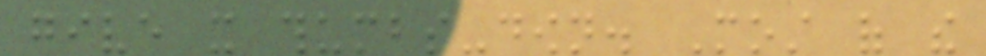give it thumbs-down. Most of the
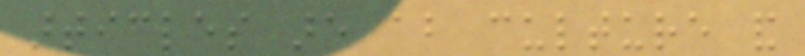articles are about culture and
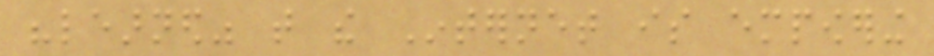"learned" that the Internet is empowering
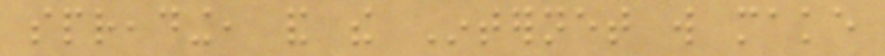spreading, and the Internet will make
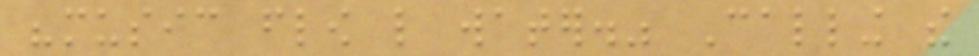"music flow like water." Calling the
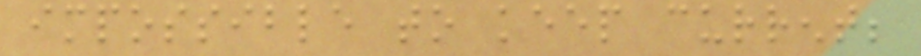impossible to keep current;
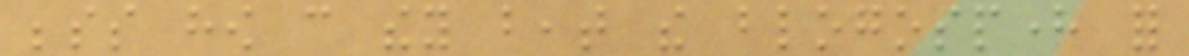besides how can they beat the blogosphere for
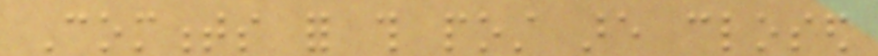Comments for this post are closed
